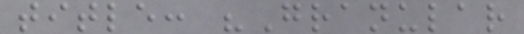title: "Granular
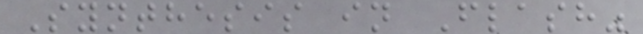Synthesis in Flash"
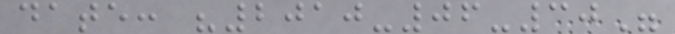date: "2010-06-30"
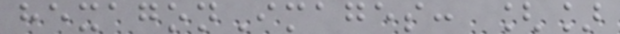hexagonImages: []
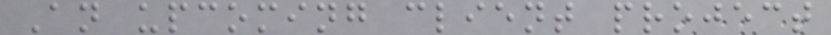An upcoming client project
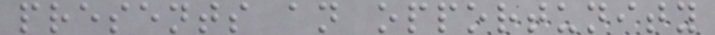presents an opportunity
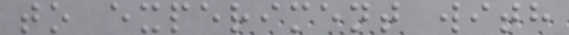to experiment with
